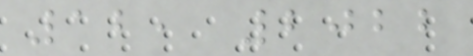12, 2022
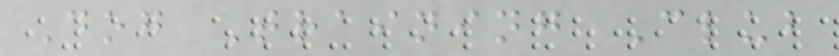Dog Training Club
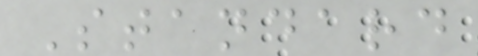Standard
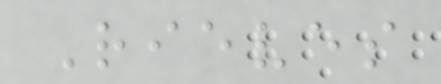Rieves
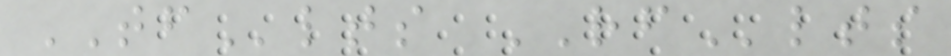TFlts RFlts
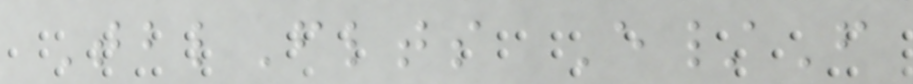TblFlts E/F
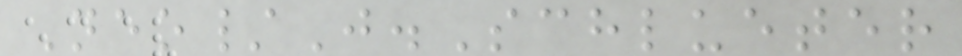Neo/J.Schlueter
